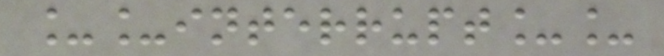__interrupt__
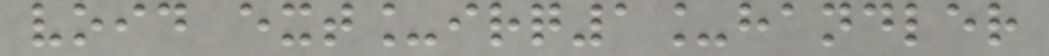void ext_irq1_handler
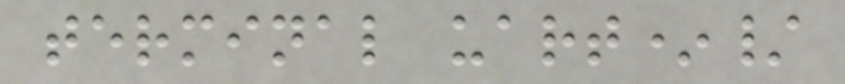terminal uart*/
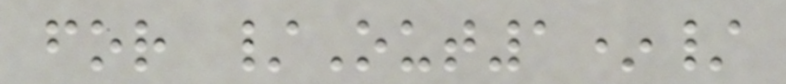for /Out1*/
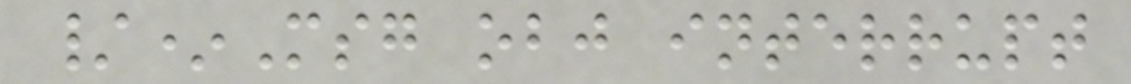/*Msg obj interrupt
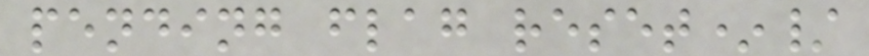pending flag reset*/
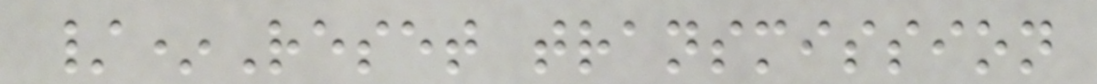/*Reset transmission
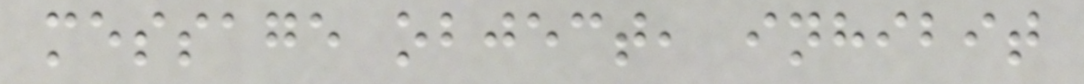message object, inhibit
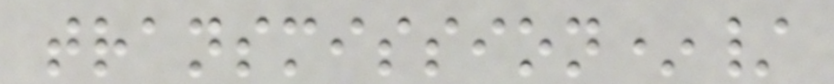transmission*/
